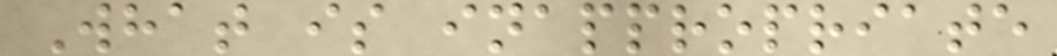What is inappropriate
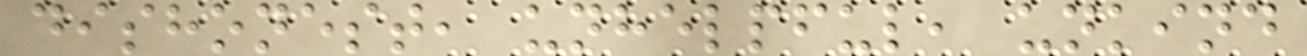dishonest, unhelpful, unkind
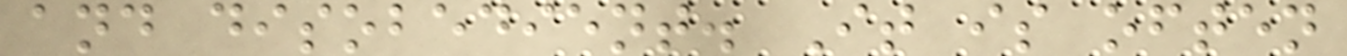and disobedient. It is often
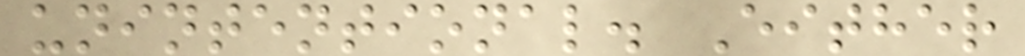unintentional. Either
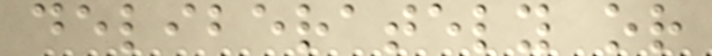deliberately or
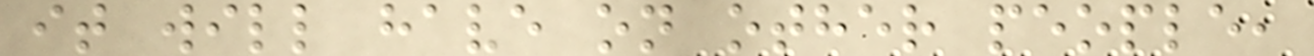it will have on other people,
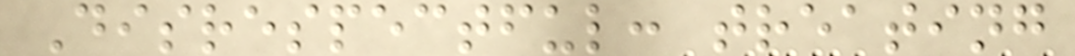Disrespectful: treating
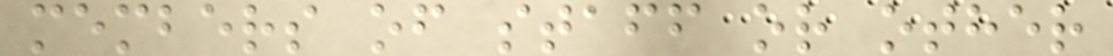members of staff or other
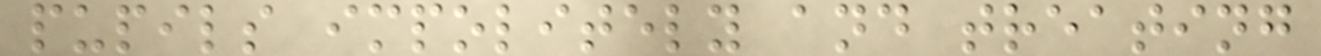pupils impolitely and treating
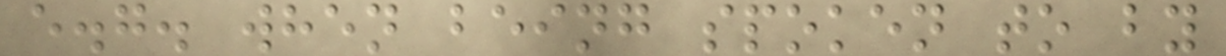e.g. when being spoken to by
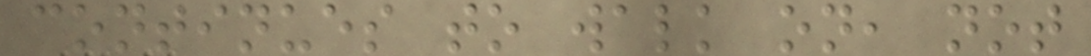continues to walk on, not
